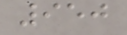950
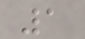1
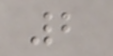2
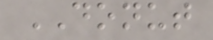DONUT
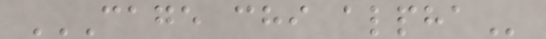CAGE CHI ALPHA
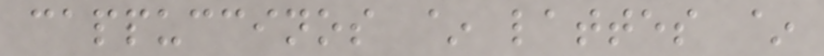cappuccinos ~ lattes ~
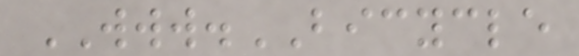WWW.BICYCLE
